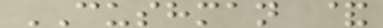CUSHMAN &
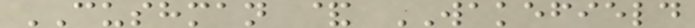CUSHMAN & WAKEFIELD
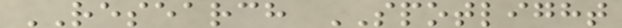RESEARCH SPOTLIGHT
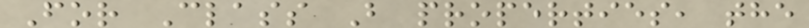For Class B properties, the
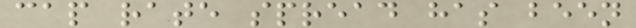cap rate spread has been
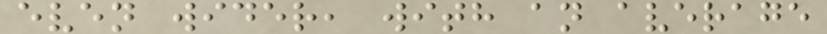even wider, with an average
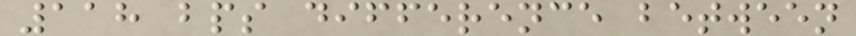118 bps difference between
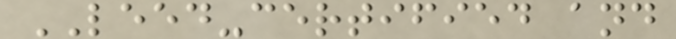LEED-certified and
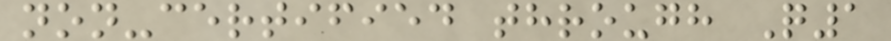non-certified through Q1
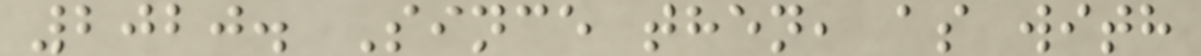2020. Since then, as with
